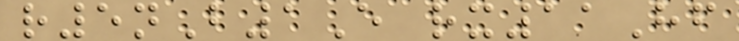r5nB1E rx11Hf
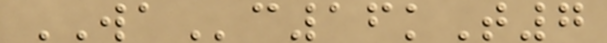WAc16kT7
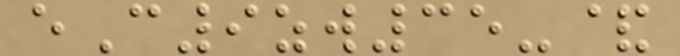eC9zw35-&
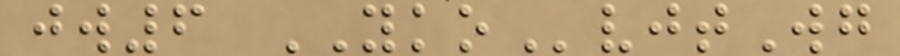jw6 YKOvjtWg
